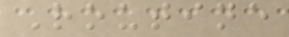Routine
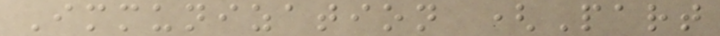Immunization (Part
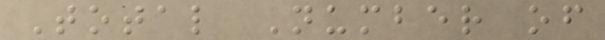Total Number of
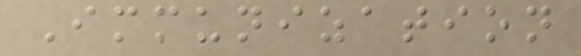Immunization
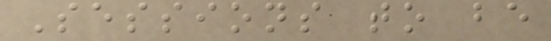Sessions to be
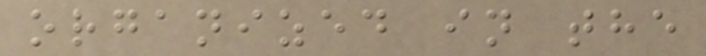organized in the
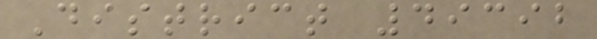District 49392
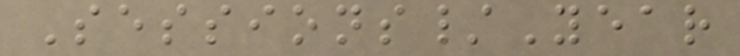Sessions/Year
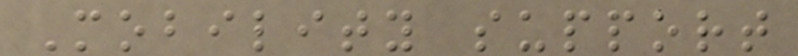Mobility support
